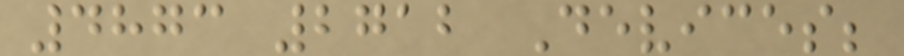4873 2712 Devices;
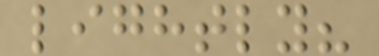lightly?
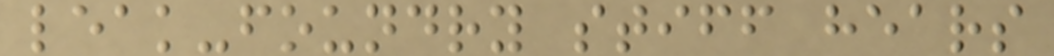leak-foundry stiff hears
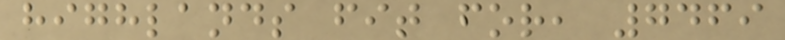highlands fit for, 7469
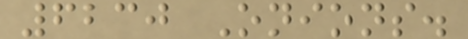6230 Onions.
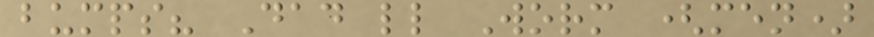bumps? Dad ll Worm (men)
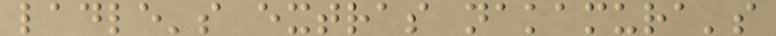ladle's extras nakamura's
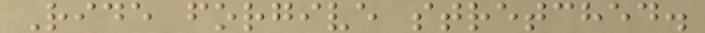Ride forgive stretched.
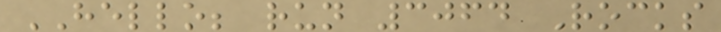HELLO; run 3064 Rocks
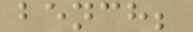bench;
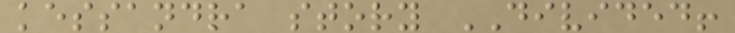kessandra story DIVIDED!
